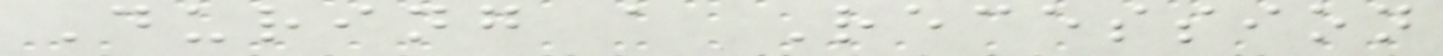During a Recession
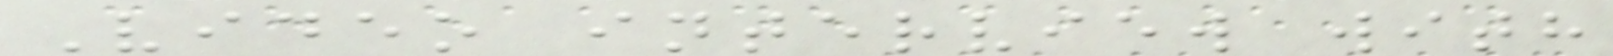Video interview with
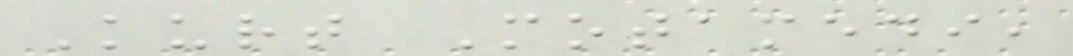Kurt Motamedi,
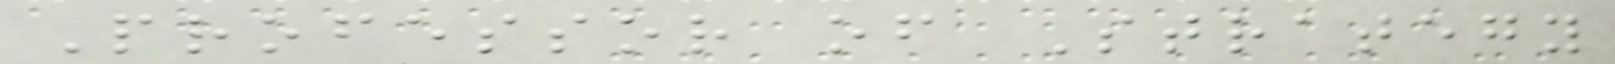Professor of Strategy
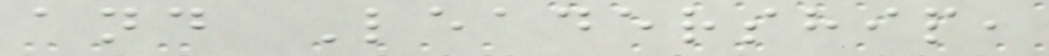and Leadership,
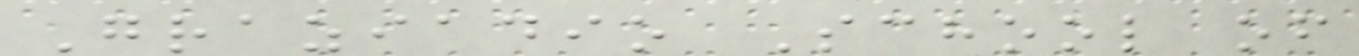Graziadio School of
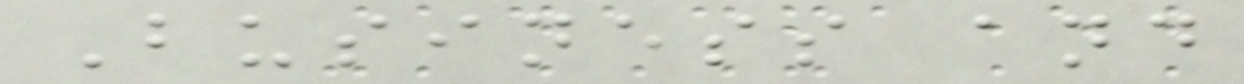Business and
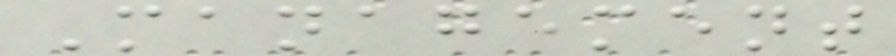Management
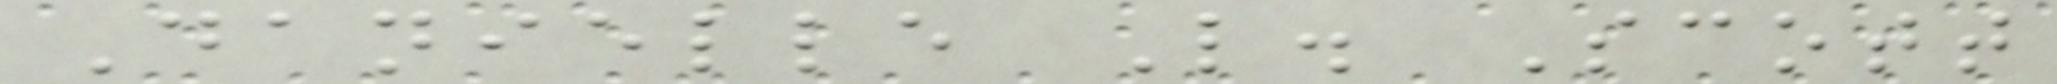Danielle L. Scott
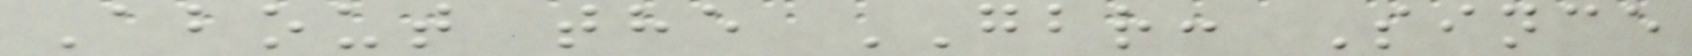About the GBR: Since
